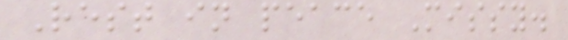Rest in peace Missy.
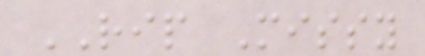RIP Missy
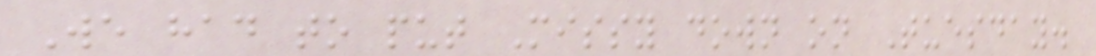We had to put Missy down on Tuesday.
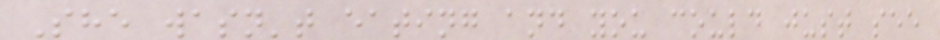She wasn't eating and you could just see
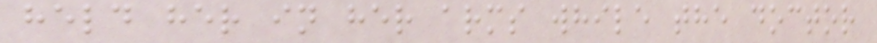held her in her arms while the doctor
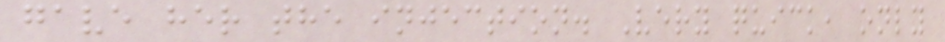gave her the injection. Very quick, only
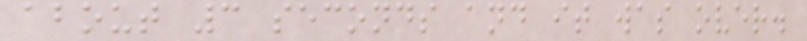about 3 seconds and it was over.
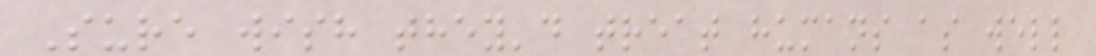Sure wish they'd treat humans as well
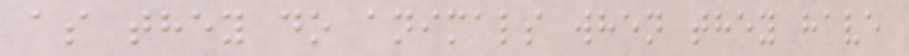as they do animals when they have
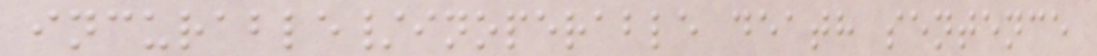incurable/inoperable death sentence
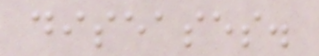diseases.
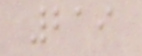219
